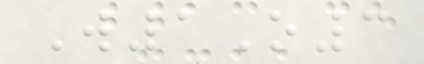W1O3
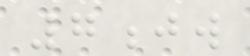7jw
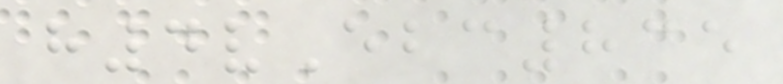h4vEbc835
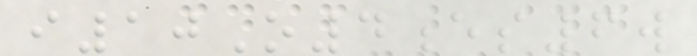i10O4es6w
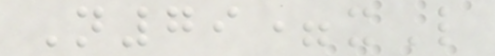N79=xL
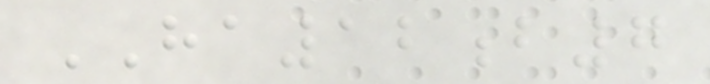HA12b7
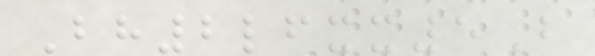Bh2lfxx5B
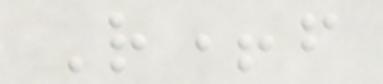R+f
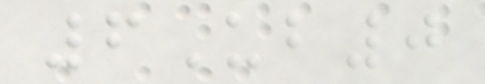6Ub0
